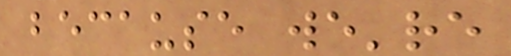because we're
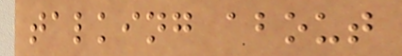talking about
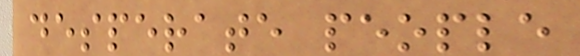desperate people
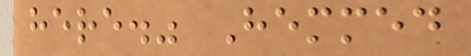here." Hemmed
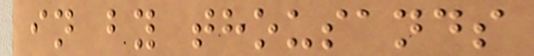in by thousands
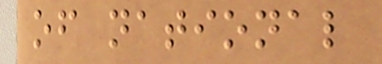of national
